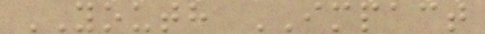YOUTH IMPACT
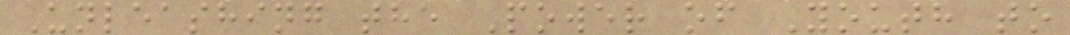Unleashing the Power of Youth to
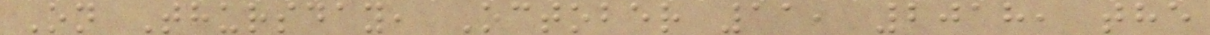On Thursday, October 11, 2018, the
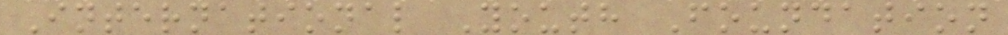International Youth Foundation
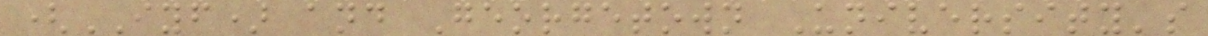(IYF) and Georgetown University's
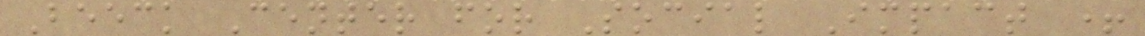Beeck Center for Social Impact +
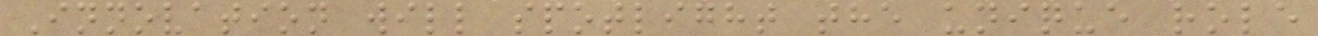Innovation will spotlight the unique role
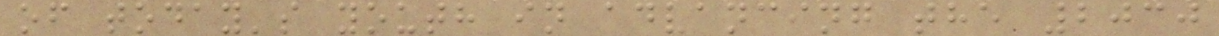of today's youth in advancing the 2030
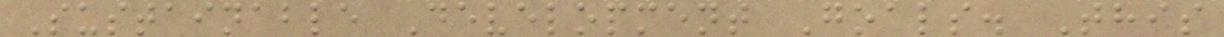Sustainable Development Goals. This
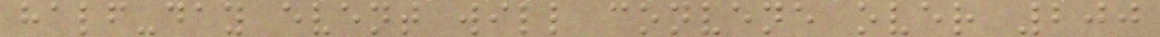half-day event will convene over 200
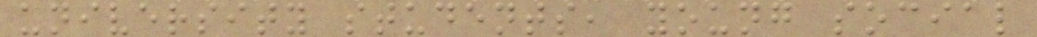university students, young social
